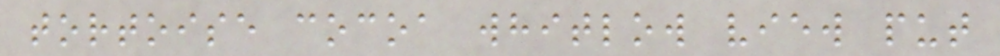tortoise cocoa whitlow view put
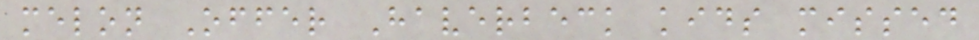melon Offer Haverbeck kids missed
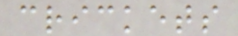crickets
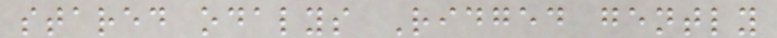stared odalys Ridged gently
